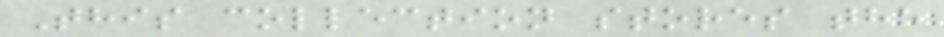This collection stores the
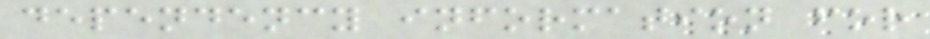dependency information for
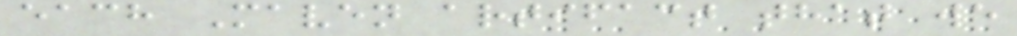each Maven artifact that we
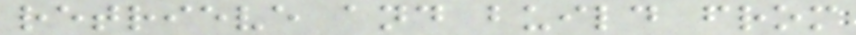retrieve and build from
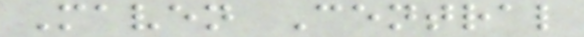Maven Central
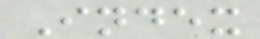Index
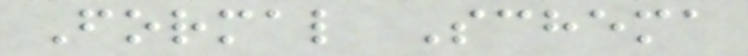Formal Schema
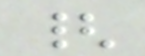{
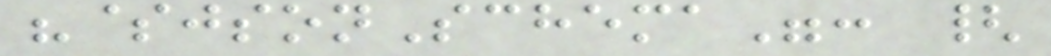"$jsonSchema": {
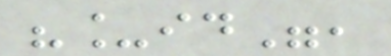"_id",
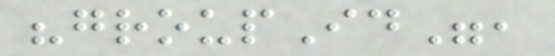"groupId",
